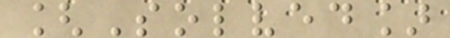[Solved]
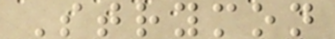Strymon
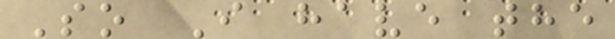So I have the
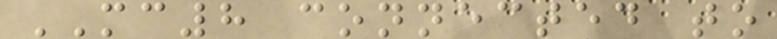MC8 connected to
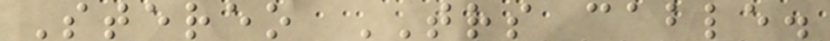Stereo TRS cable.
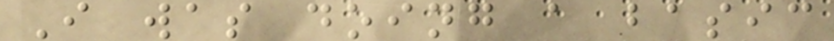I was doing a basic
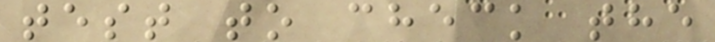test to check the
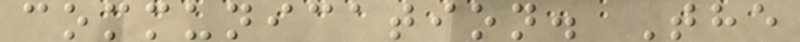communication. The
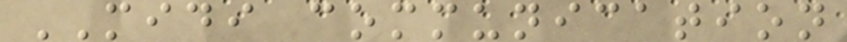MIDI communication
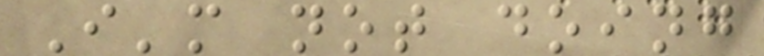I'm not doing
